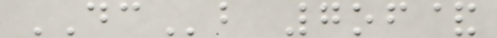DCb 7of&
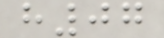h07
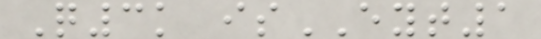Q3k isEYT1
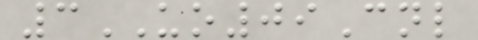3UO09Cnl
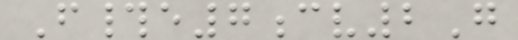F#e7cv2G
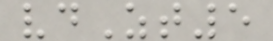vdZt5
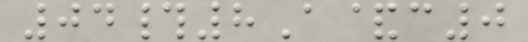04#8A&c0
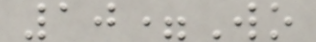10=Wo
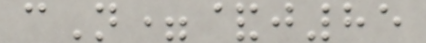cN=&j85
